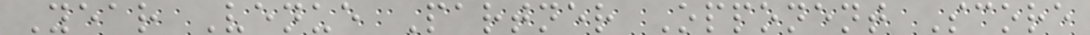Year Venue Partner Opponent Score
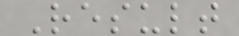Result
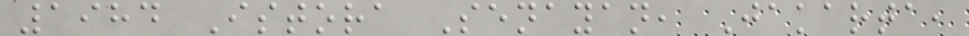1984 Istora Senayan, Jakarta,
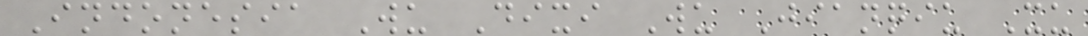Indonesia Wu Dixi Wu Jianqiu Xu
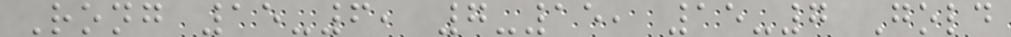Rong 15-6, 7-15, 15-7 Gold
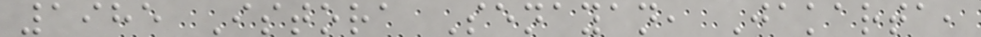1985 Istora Senayan, Jakarta,
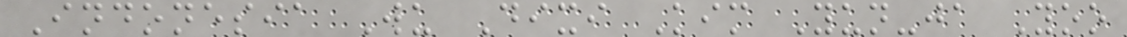Indonesia Wu Dixi Kim Yun-ja Yoo
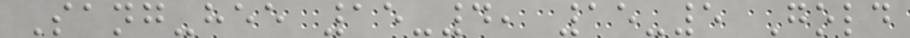Sang-hee 15-4, 15-5 Gold
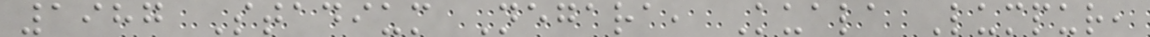1987 Stadium Negara, Kuala Lumpur,
